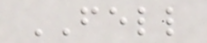FELL
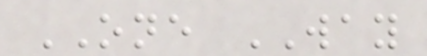ONE WAY
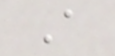A
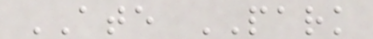ATE PARK
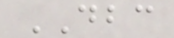DBC
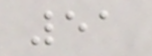51
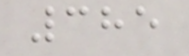385
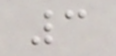3
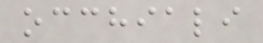occhiali
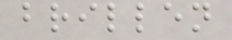brillen
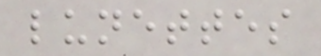lunettes
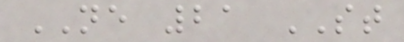NE 21 ST
